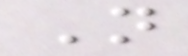Not
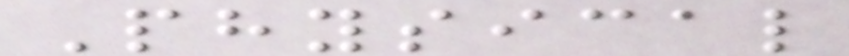Physical
